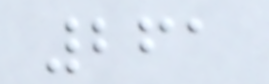261
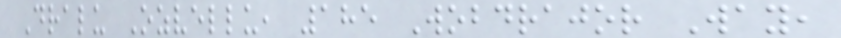Dralu Ozvellu, 185 Wobdrajor Way,
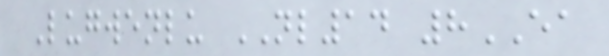Lugwenlu NL14 8EA
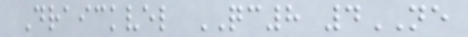Draickvel QC8 4NE
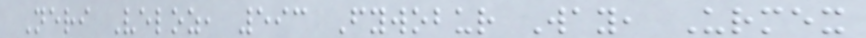Neri Veloz, 593 Fywobur Way, Urmex
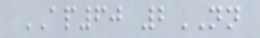AP60 2NN
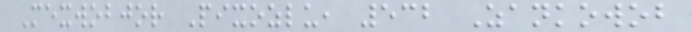Mexwobjor Pixozlu, 532 Zankowob
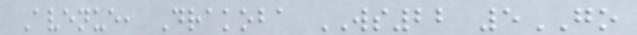Avenue, Drakoba WS22 5GO
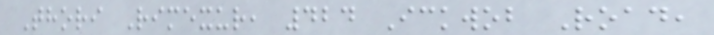Thori Rimexur, 424 Ickwob Road,
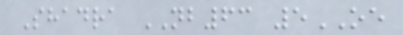Shadra NB63 5OE
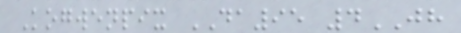Kogwenpix DA95 4JH
